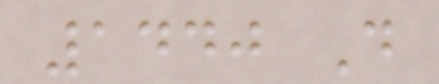1440 D
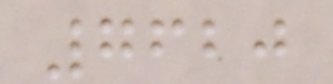7620
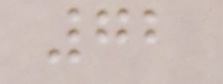72
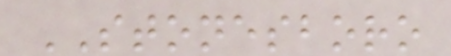STONESBORO
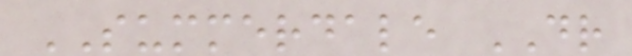SUMMERDALE DR
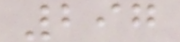297
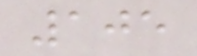105
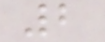2
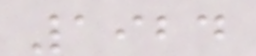1924
